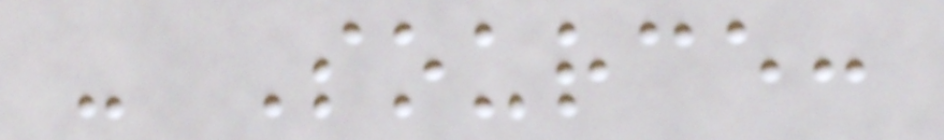- Source:
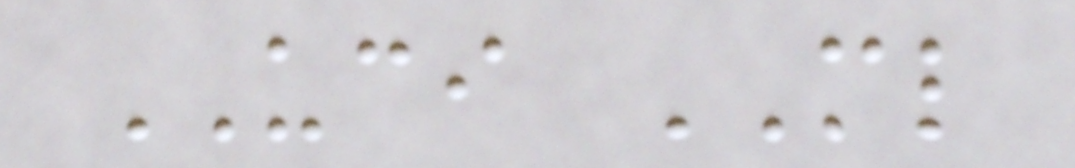UCI ML
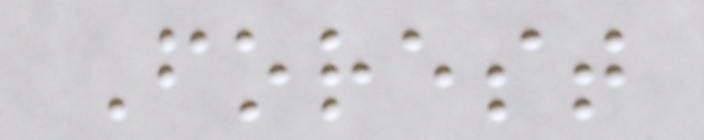Forest
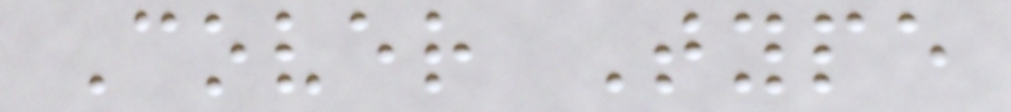Cover Type
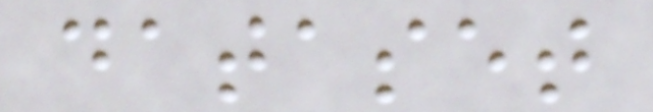dataset
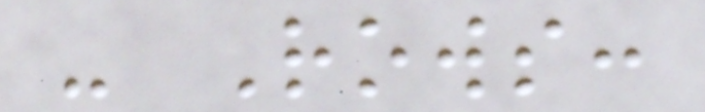- Rows:
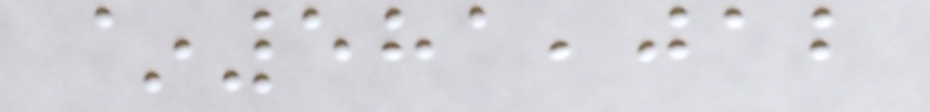~581,012
